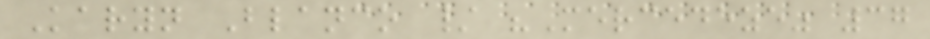Karyn Blanco / "Mercedeze" 37
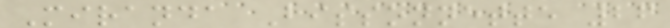Miranda Bissonnette 26
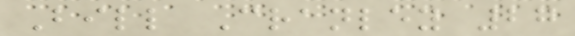Bill Cranley 27
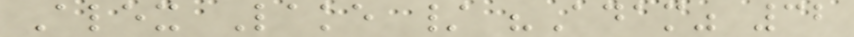Alex Lake / "Adam" 32
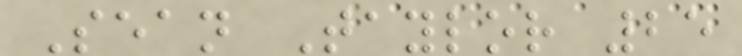Sean Taylor 25
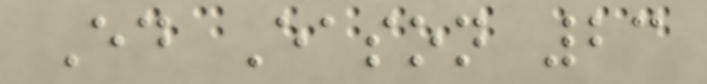Ed Eason 23
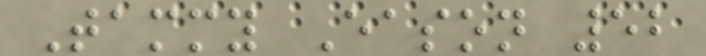Tammy Eason 52
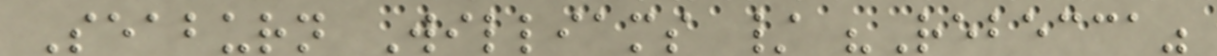Seaburn Williams / "Rebecca"
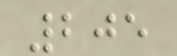205
